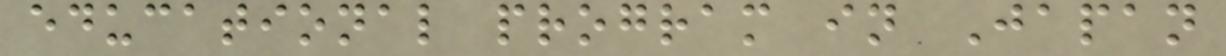educational program in Japan
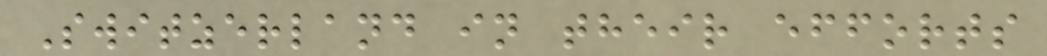Switzerland in their efforts
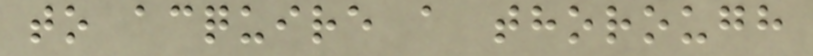to acquire a thorough
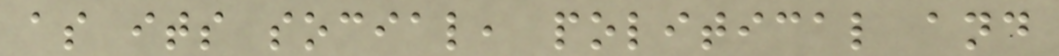as its social, political and
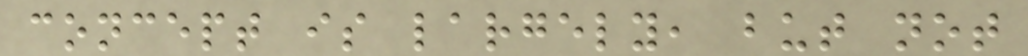concept is largely, but not
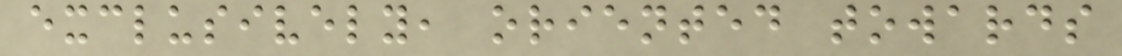exclusively, oriented towards
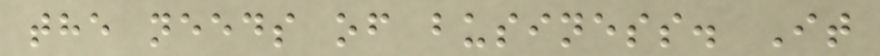the needs of business. It
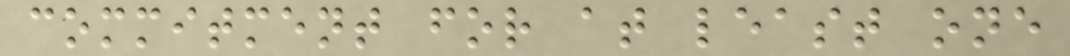commitment for at least one
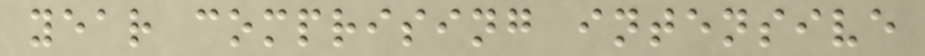year comprising intensive
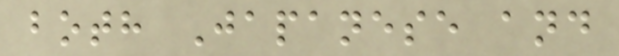both Japanese and
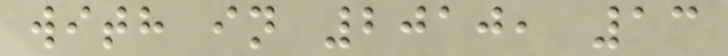with in 2010, 13
